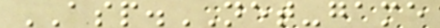ASP.NET-game
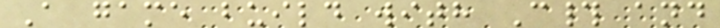A game build with C# and
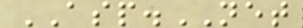ASP.NET
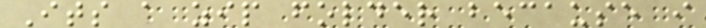Its a zip folder because i
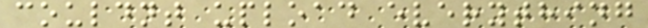couldnt upload everything
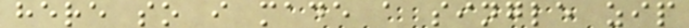here so i made a single zip
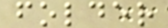folder
